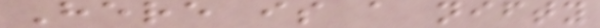Here is a nifty
